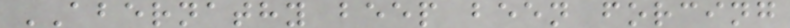ABERNATHY beep been forcing
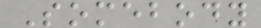Somebody
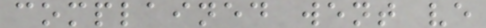complained went ve
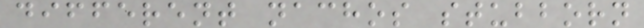different nachos stubborn
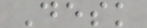Desk
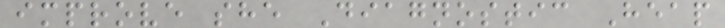improve she Diagnostic Heap
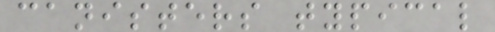canisters typical
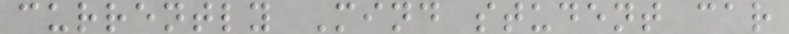currently Mind student car
